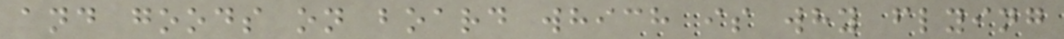and goods on board which is why flying
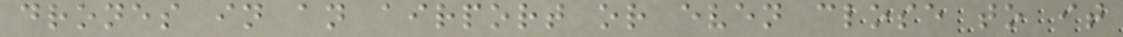drones in an airport or even close to it
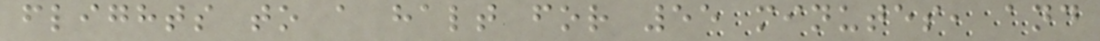flights to a halt for 55 minutes, and
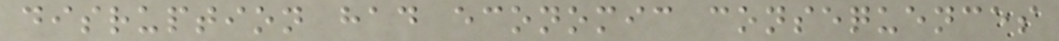disruption had economic consequences
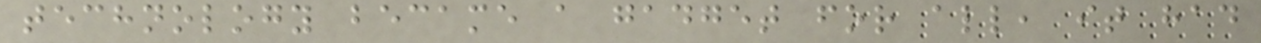technology became a gadget for all, it had
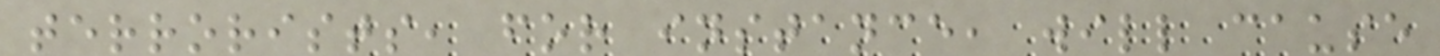terrorists, for instance, will cause
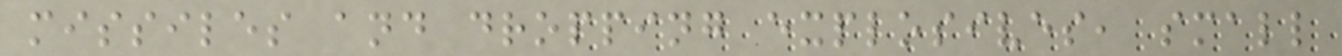missiles and dropping explosives, small
